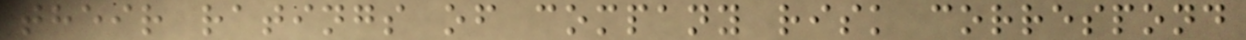their ratings of company risk correspond
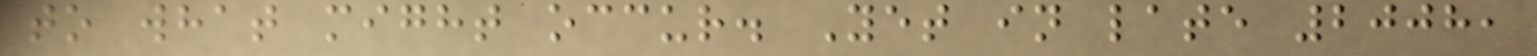to what might occur. Yet in late 2008,
